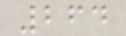264
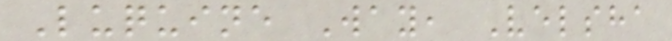Luquine Way, Velsha
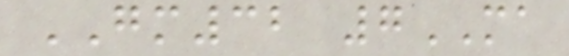GM32 7MA
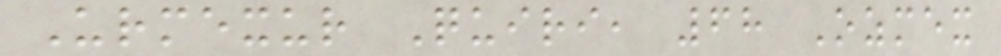Urmexur Quiri, 68 Ozmex
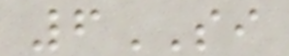6SI
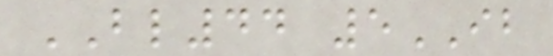BL44 5IB
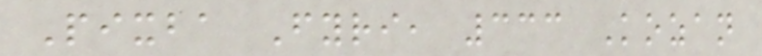Pixba Fyri, 333 Kozan
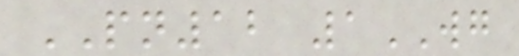PN12 1WG
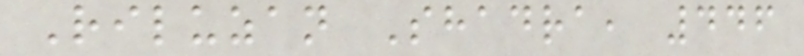Riluzan Shadra, 446
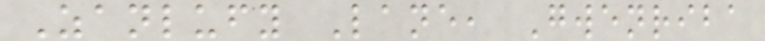Zanlufy Lane, Gwenriba
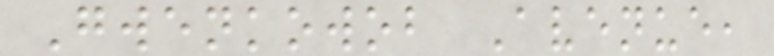Gwenkowob Avenue,
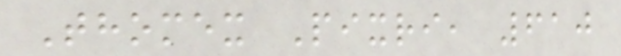Thomex Pixri, 610
